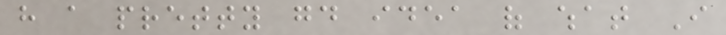have a pretty good idea of what I
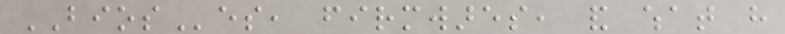BIOSes, firmwares, and what have
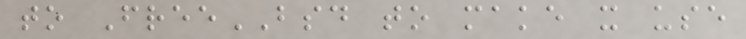to FreeBSD to make it use
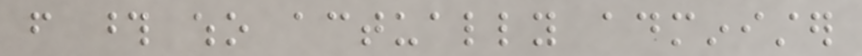from those who actually administer
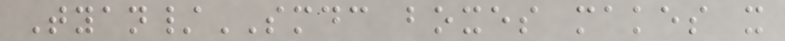Tyan/SMDC boxes makes it
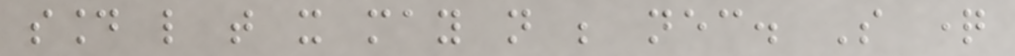sound like that it may not be necessary. So question
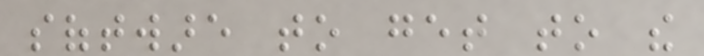software to get to the
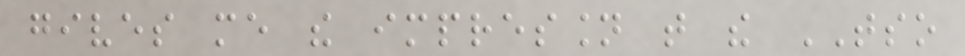gives me the impression that the TSO
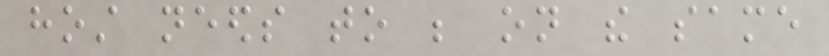host needs to be on the same
